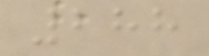288
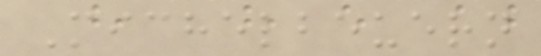Michelbeuern
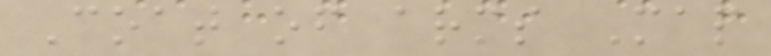Coat of arms Map
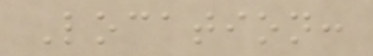Location:
